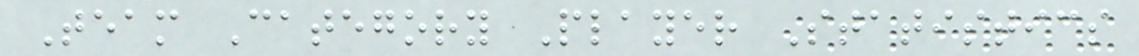Team Category Player Statistics
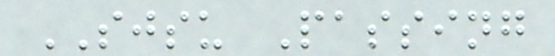SJSU Passing
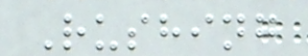Rushing
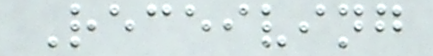Receiving
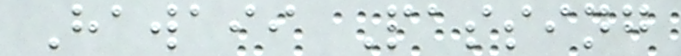Hawaii Passing
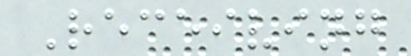Receiving
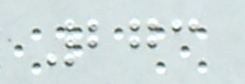273
